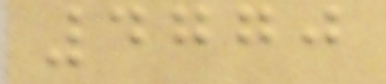4770
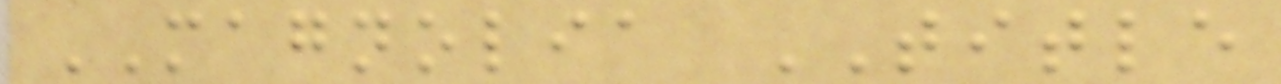MAGNOLIA TITLE
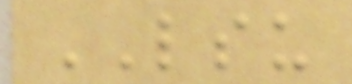LSU
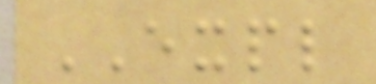EXPL
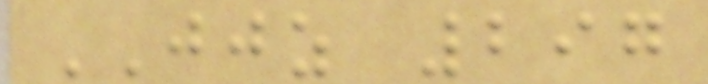JJZ 297
